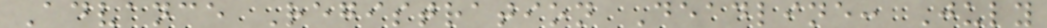Advance Registration Deadline: July
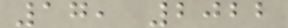17, 2022
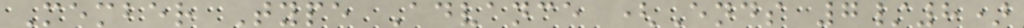Member Type Advance (Ends 7/8)
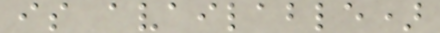is available)
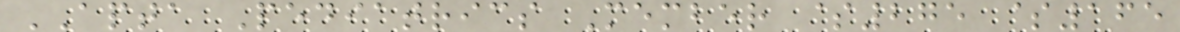APTA Pediatrics Member $275 $165
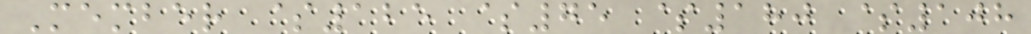Member $125 $75 $180 $108
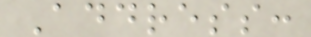Address:
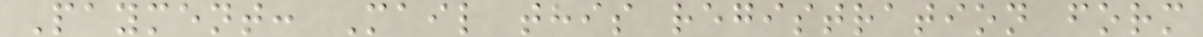Payment: Mail this registration form
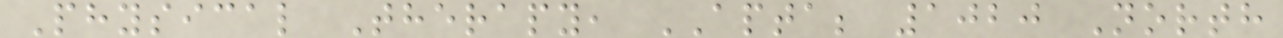Physical Therapy, APTA; 1020 North
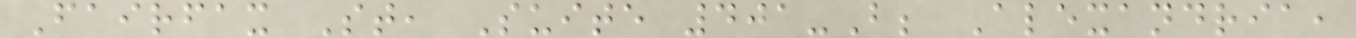Fairfax St, Suite 401-B; Alexandria,
